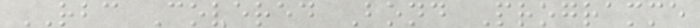RBC Covered Bond Programme
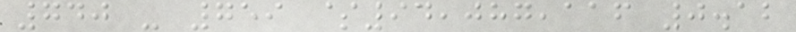740 - 759 $94,087,116 0.12
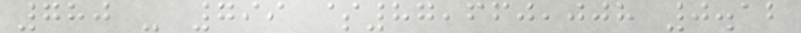780 - 799 $87,660,008 0.12
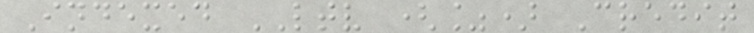Indexed LTV (%) Credit
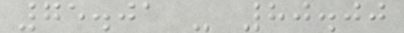75.01 - 80.00
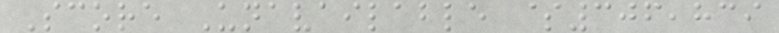Score Unavailable $306,839
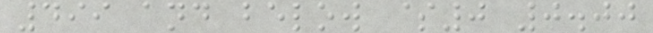499 and below $0 0.00
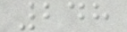248
